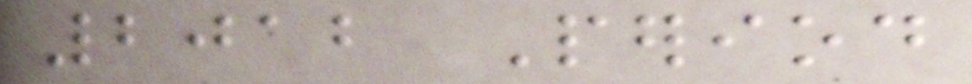2012 Period
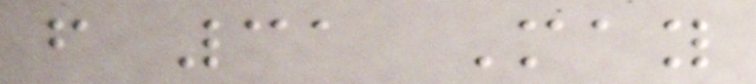from 31 May
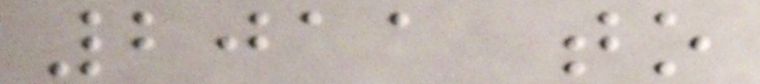2011 to
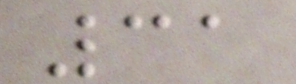31
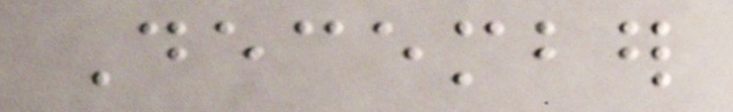December
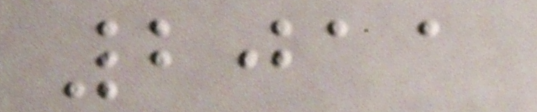2011
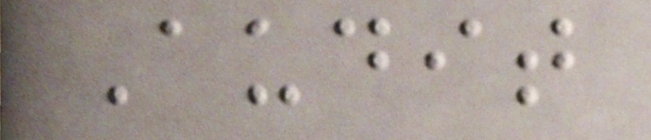Audit
